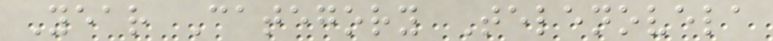Year Category Telenovela
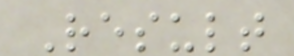Result
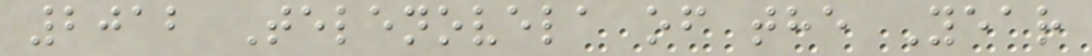2012 Telenovela of the Year
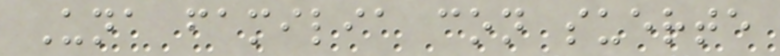Una familia con suerte
